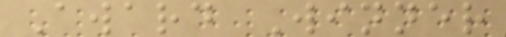Award Winner
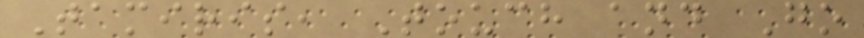Tamiris, Touch and Go
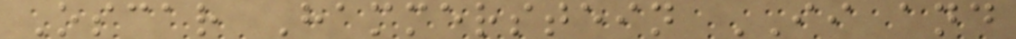Oscar Hammerstein II and
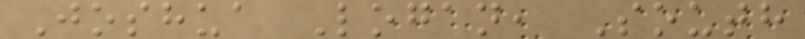Joshua Logan, South
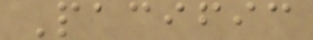Pacific
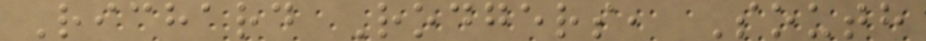Richard Rodgers, South
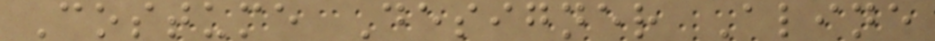Costume Designer Aline
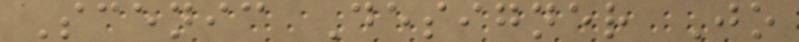Scenic Designer Jo
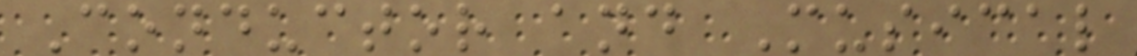Conductor and Musical
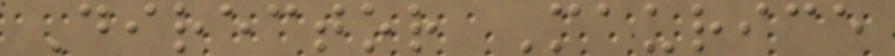Director Maurice
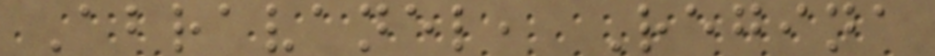Abravanel, Regina
